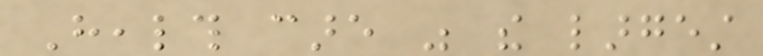Health care was the largest
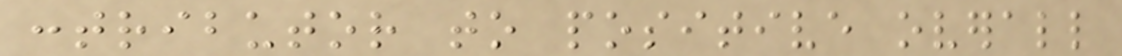contributor to positive overall
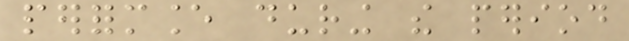performance during the period
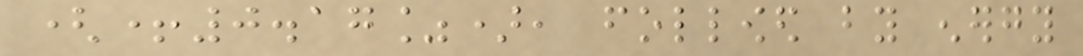(+0.17%), followed by energy
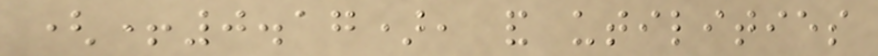(+0.17), and utilities
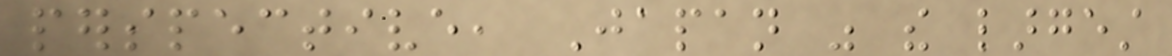perspective, Japan was the largest
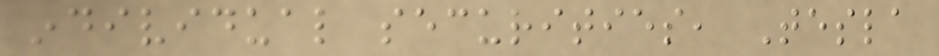individual securities, Tesla
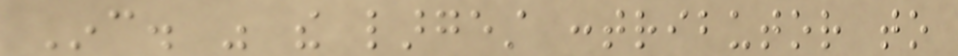Inc. was the largest contributor to
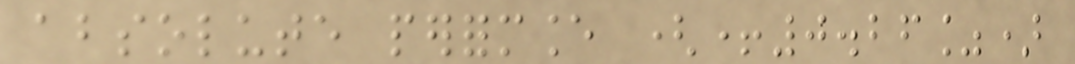absolute performance (+0.26%)
